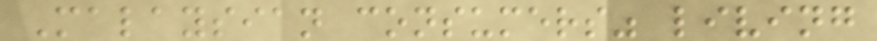Malaysian consumers" living
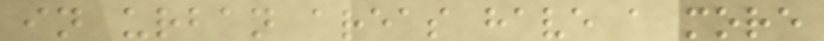in urban areas have a more
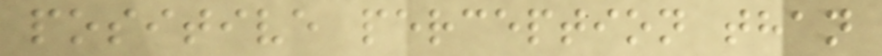positive perception than
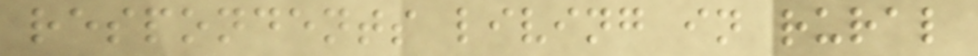respondents living in rural
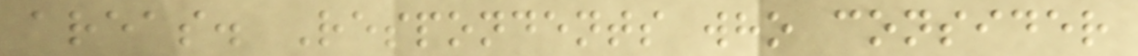areas. Respondents who consider
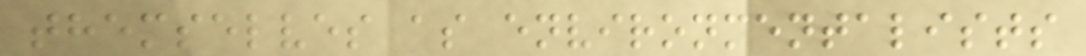themselves as environmentalists
